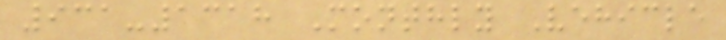931-1318 Monthly Vehicle
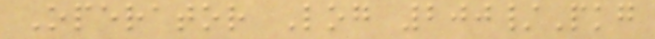Operator Log 200/Pkg
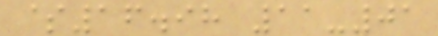$16.98 11-01
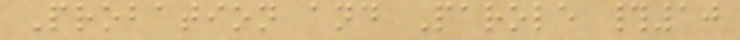Probation and Parole #10
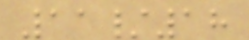11/18
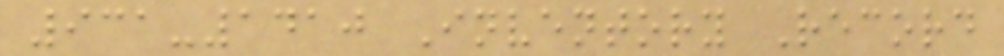931-1410 Inventory Record
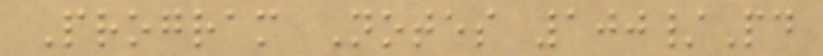Program Notes 100/Pd
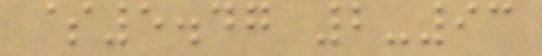$5.47 2-93
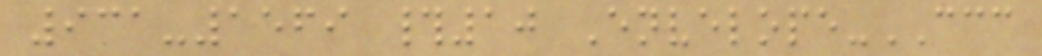931-1569 #10 Envelope-CCC
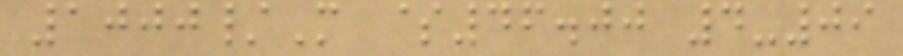1000/M $46.00 4-09
